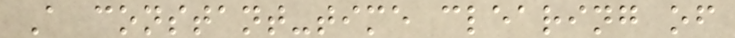A constant-time clearing of
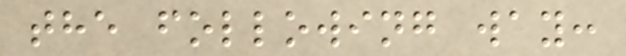the following way:
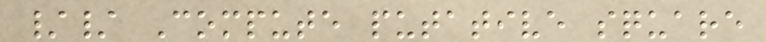// Compute putative square
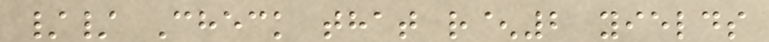// Check that r^2 yields
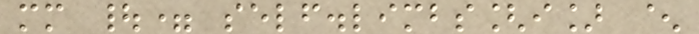mm |= self.limbs[i] ^
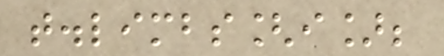t.limbs[i];
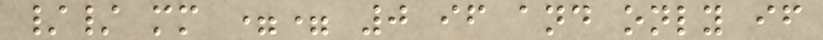// mm == 0 if and only if
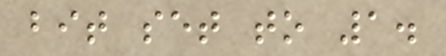bit set to 1.
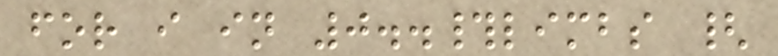for i in 0..#limbs {
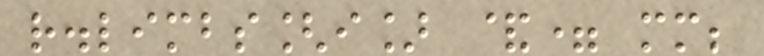r.limbs[i] &= mm;
